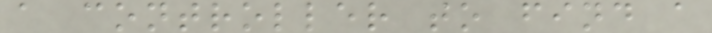a controller to find a
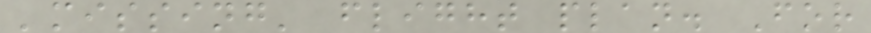'missing' flight plan. For
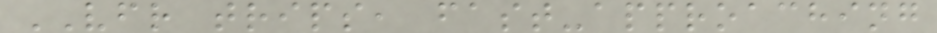VFR trips, fast-approaching
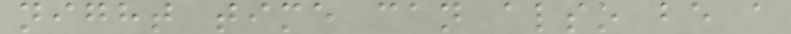night time can also be a
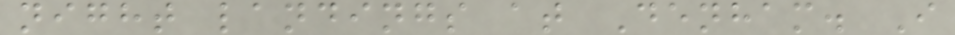night landings at Denham. I
